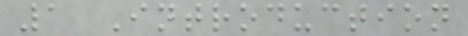1 Introduction
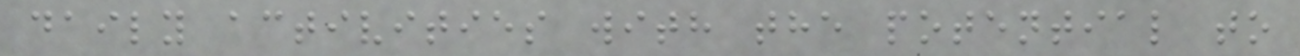daily activities with the potential to
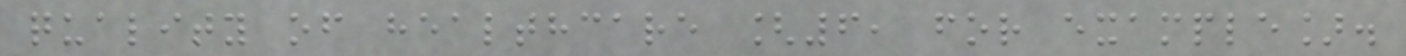quality of healthcare [6, for example].
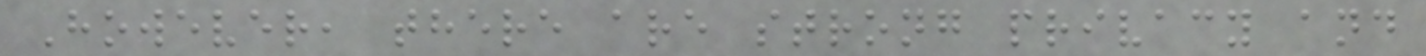However, there are strong privacy and
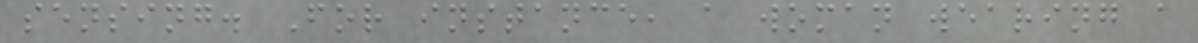sensing. For instance, a woman wearing a
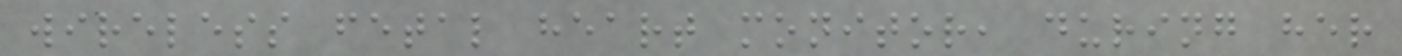wireless fetal heart monitor, during her
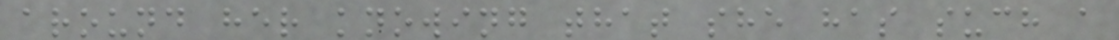around her knowing that she has such a
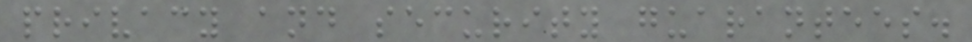privacy and security guarantees.
